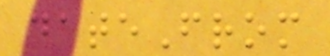dateFrom
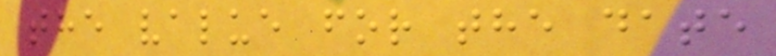the value for the date
